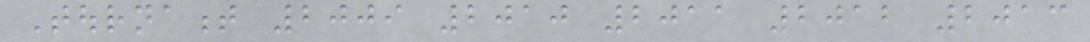Tournament 2009 2010 2011 2012 2013
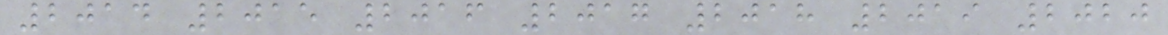2014 2015 2016 2017 2018 2019 2020
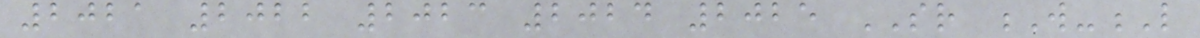2021 2022 2023 2024 2025 SR W-L
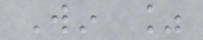Win %
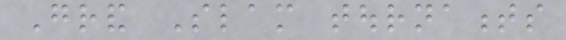Grand Slam tournaments
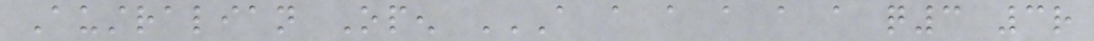Australian Open A A A A A A Q3 3R
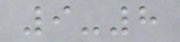9-8
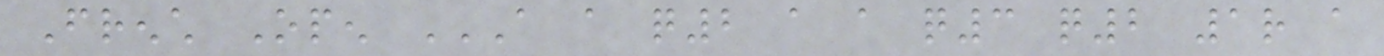French Open A A Q2 A A Q3 Q2 1R A
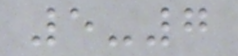5-7
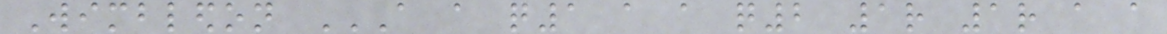Wimbledon A A Q1 A A Q2 1R 1R A A
